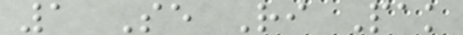1 Se Ri Pak
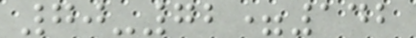70-72=142
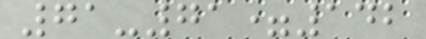71-71=142
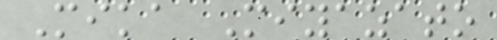Mika Miyazato
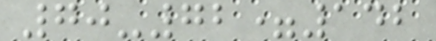70-72=142
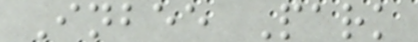Inbee Park
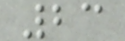23
